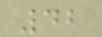42
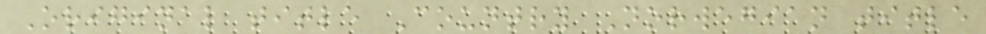Original title Country Norwegian title
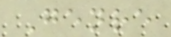Genre
